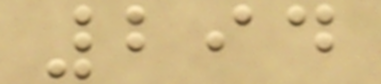294
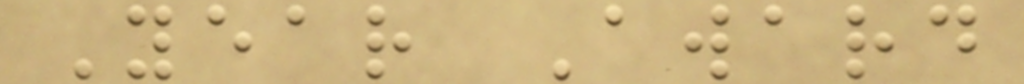Year Award
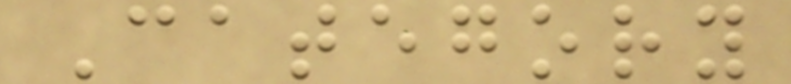Category
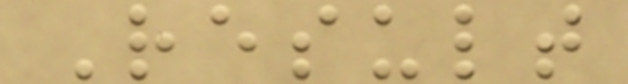Result
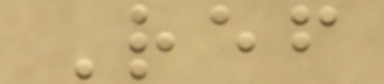Ref
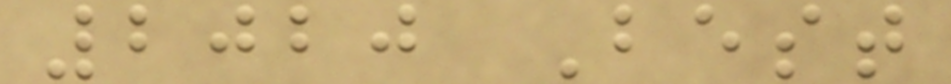2020 Best
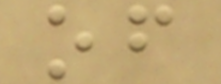of
